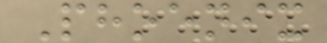Phoenix
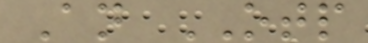An OTP
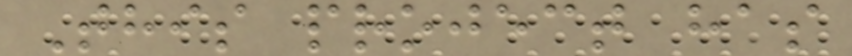This project has
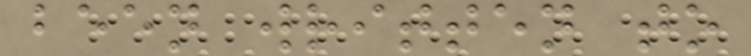been written to
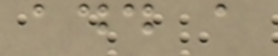add a
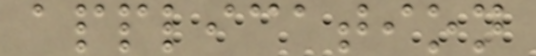application
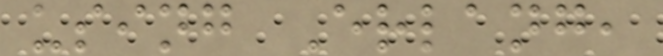using Erlang,
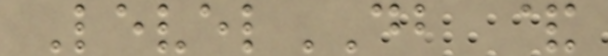LevelDB &
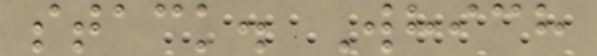stack. Which
